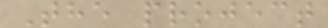The project
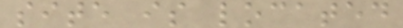site is located
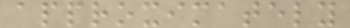approximately
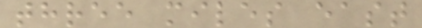three miles east
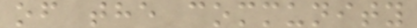of the community
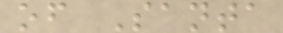of Santa
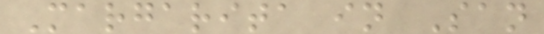Margarita in San
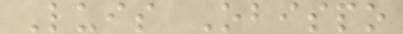Luis Obispo
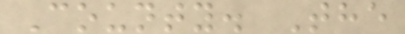County. The
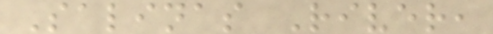Salinas River,
